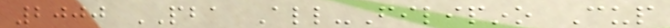2000 PBA All-Filipino Cup
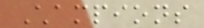Champions
